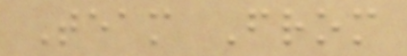Team From
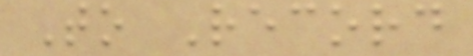To Record
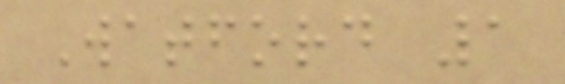Watford 1
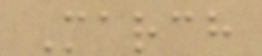March
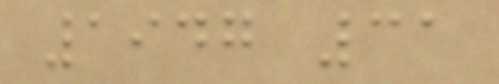1947 31
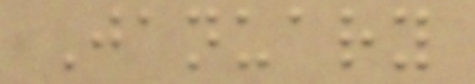January
